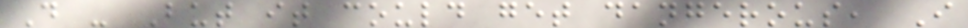D - But it could get dangerous, I
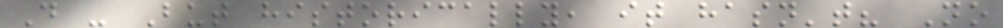D - But historically, it hasn't? No
